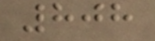808
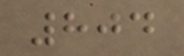804
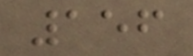156
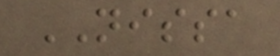NISSA
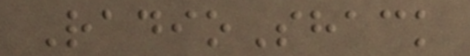RadioShack
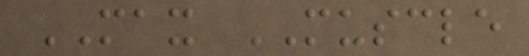MAX MUSCLE
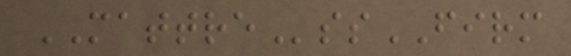MATTREssFIRM
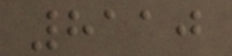8110
